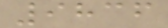9836
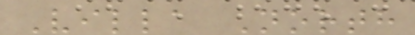Villa North
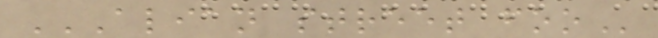ALIAN STREET FOO
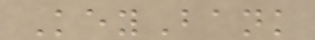KeyBank
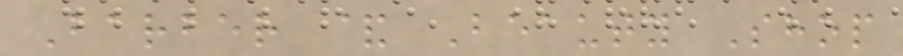Barber & Beauty Shop
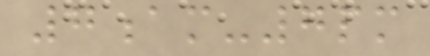7am-7pm
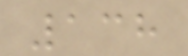138
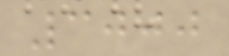3000
